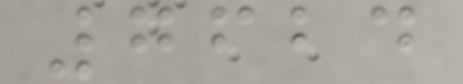7624
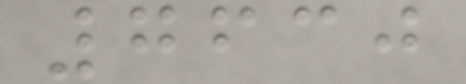7630
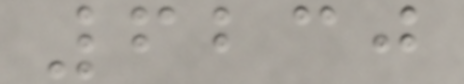6230
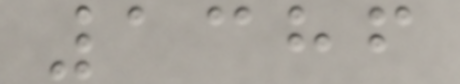1386
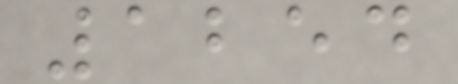1254
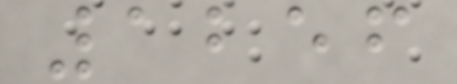1256
